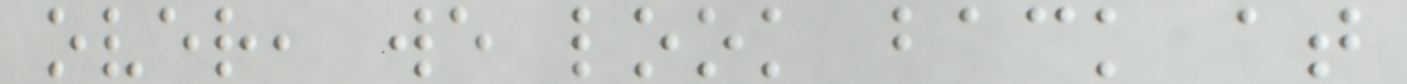over, we look back at
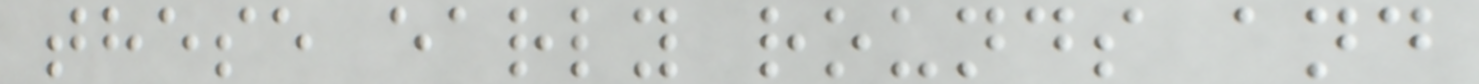these early rounds and
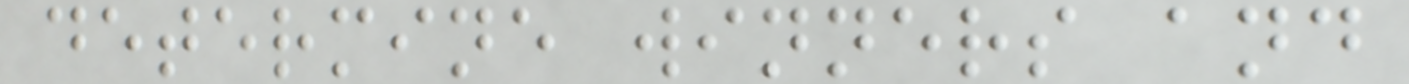determine winners and
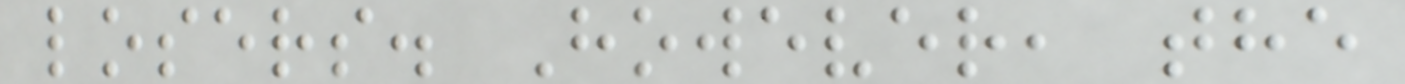losers. However, the
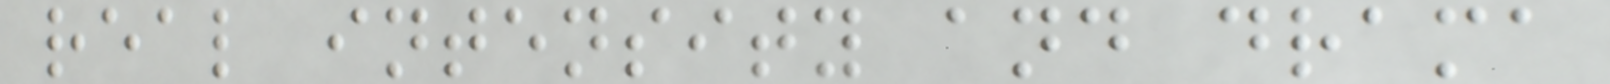real intensity and drama
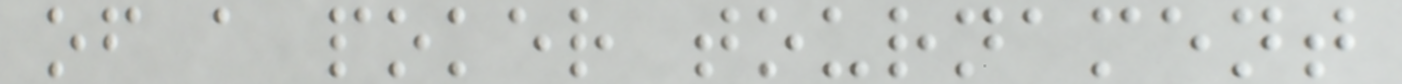of a poker tournament
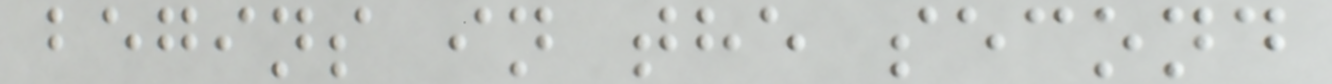begins in the second
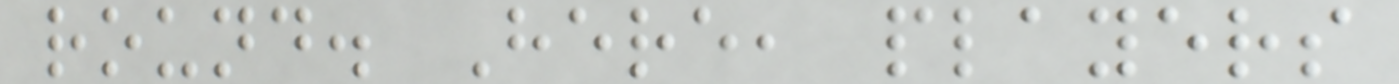round. Here, players
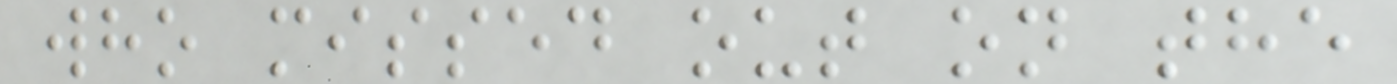who missed out on the
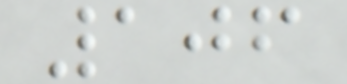106
